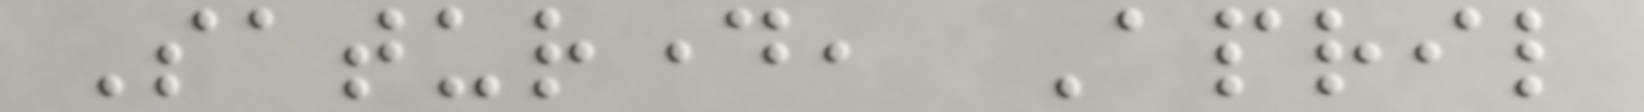Saturday, April
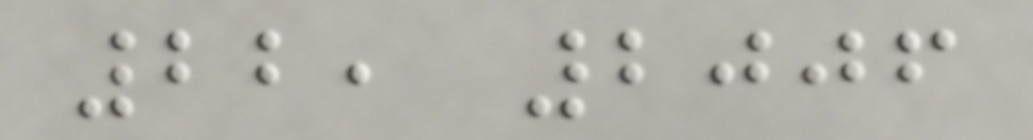22, 2006
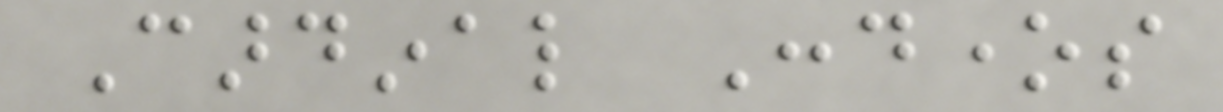Cardinal Condones
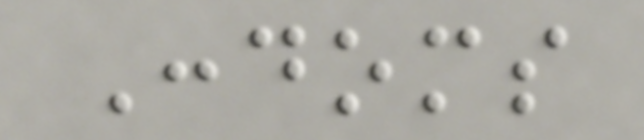Condoms
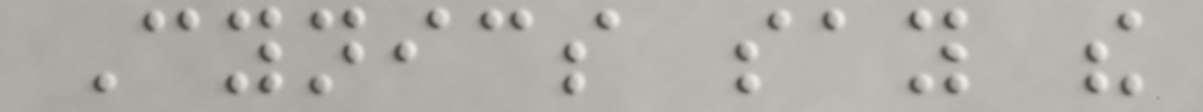Cynics say the
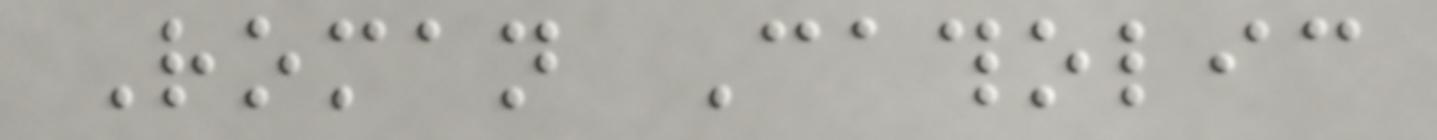Roman Catholic
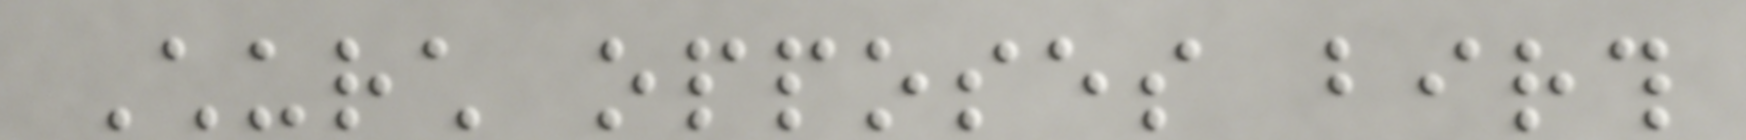Church opposes birth
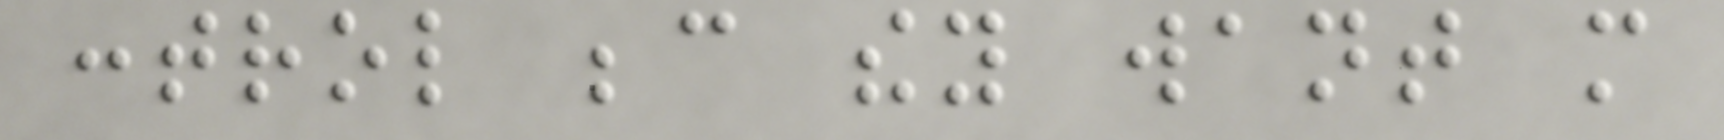control because they want more
